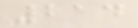214
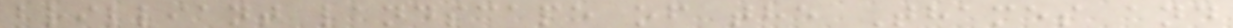brilliant landscape of the Thames and
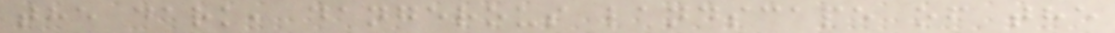the dark, dangerous landscape of the
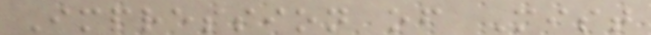Impression of Mist
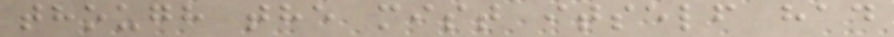though the mist itself had
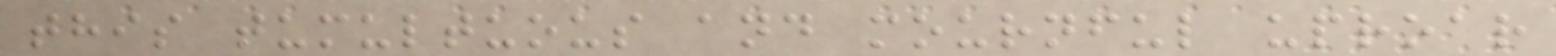this tumultuous and mournful uproar
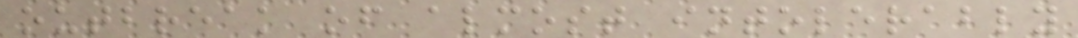outbreak of almost intolerably
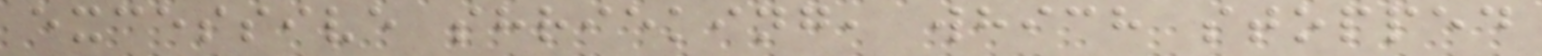excessive shrieking, which stopped
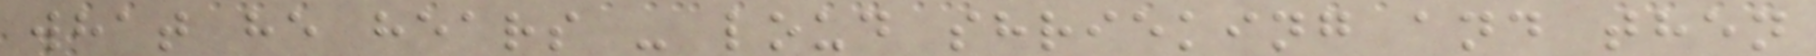what he hears - loud shrieking and then
